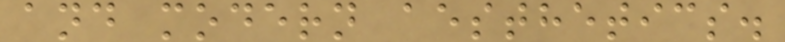and modern aesthetics.
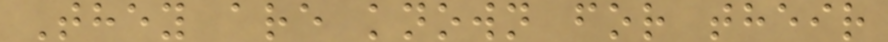They are known for their
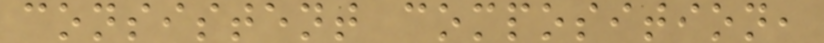consistent composition,
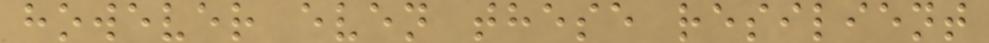however even these resilient
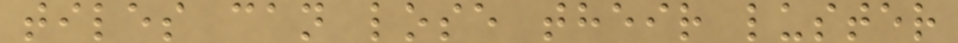tiles can lose their luster
